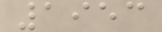1953
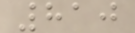810
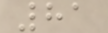81
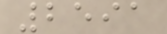2591
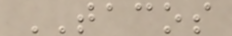TACOS
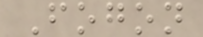Fogon
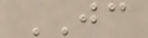JC
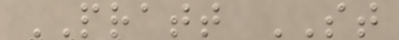PRATT ST
